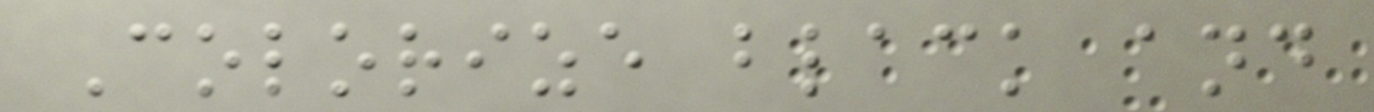Colorize black and
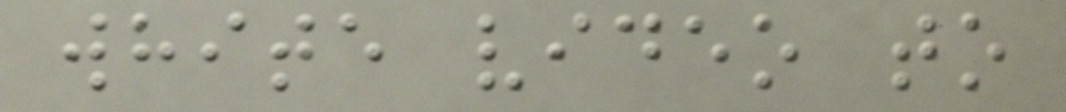white video to
